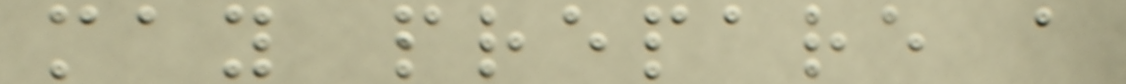may prepare a
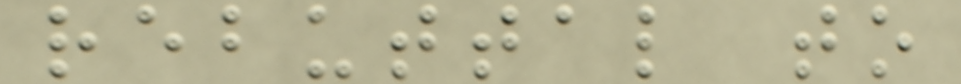rebuttal to
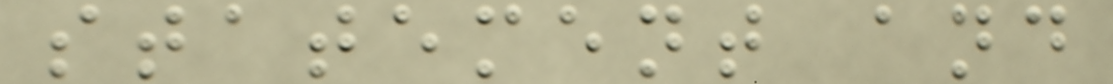statement and
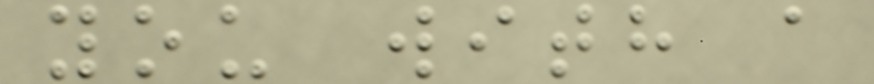you with a
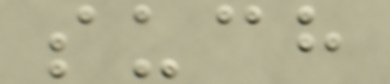such
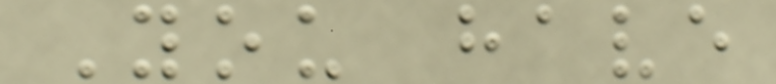You have
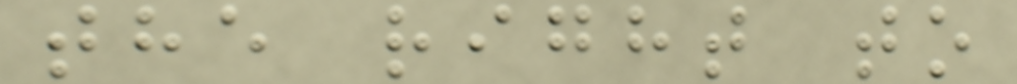the right to
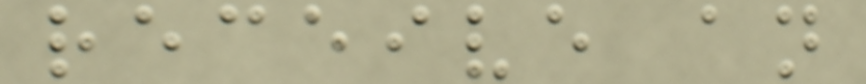receive an
